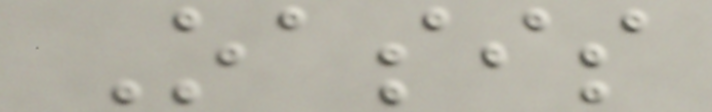Oasis
